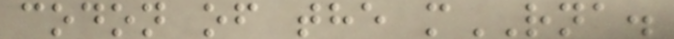codon of the mRNA.
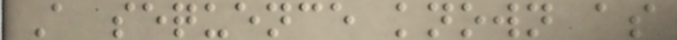A sequence known as
